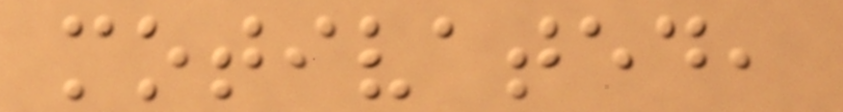motivated,
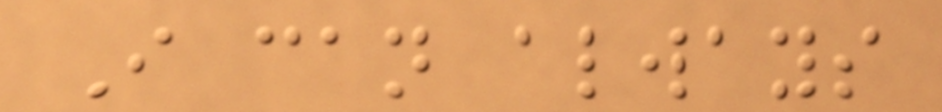I can always
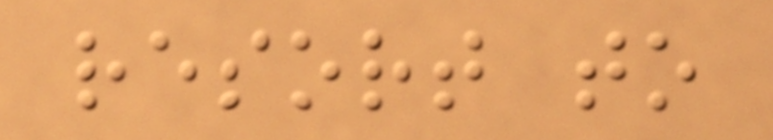resort to
